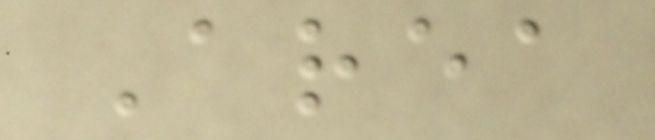Area
